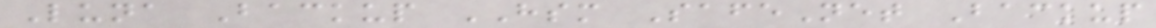Luna Backup HSM SafeNet Backup
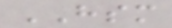HSM
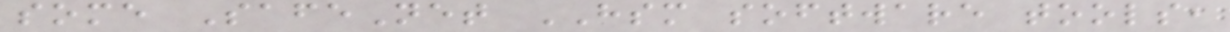some SafeNet HSM software tools,
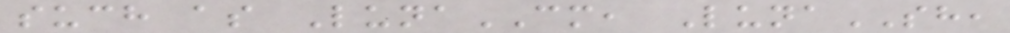such as LunaCM, LunaSH,
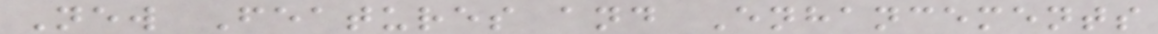New Features and Enhancements
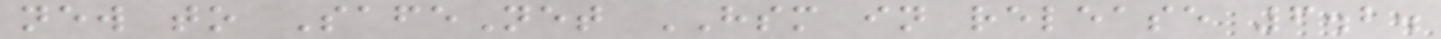new to SafeNet HSM in release 6.2.
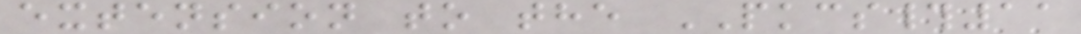extension to the PKCS#11
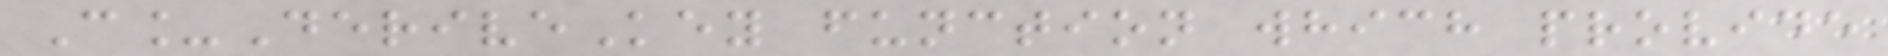C_DeriveKey function which provide
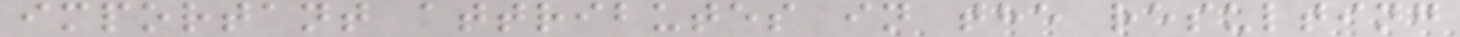important attributes in the resulting
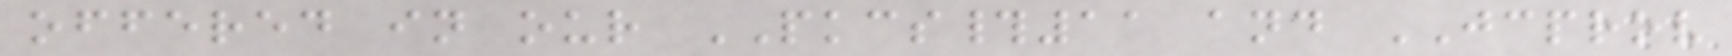offered in our PKCS#11 and JCPROV
